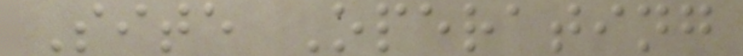Site Operating
